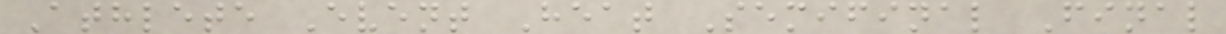Athlete Event Heat Semifinal Final
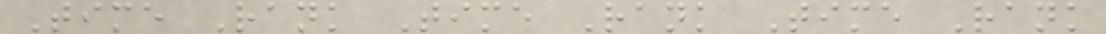Time Rank Time Rank Time Rank
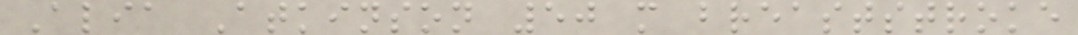Alia Atkinson 50 m breaststroke
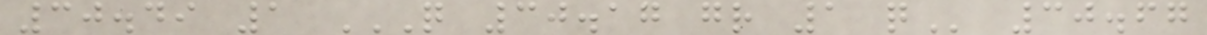30.49 1 Q 30.17 GR 1 Q 30.67
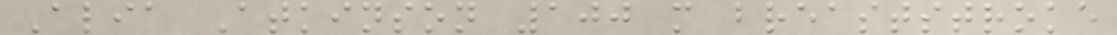Alia Atkinson 100 m breaststroke
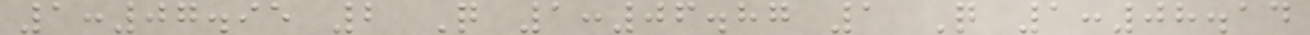1:07.95 2 Q 1:06.87 1 Q 1:08.14
